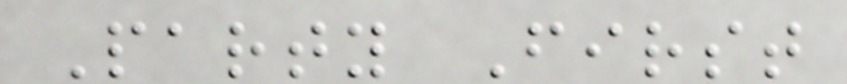Party First
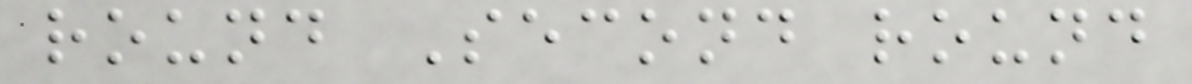round Second round
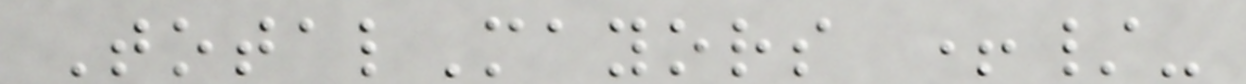TotalMayors +/-
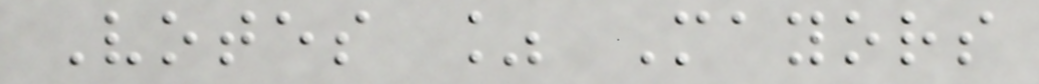Votes % Mayors
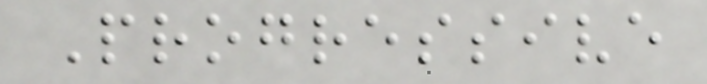Progressive
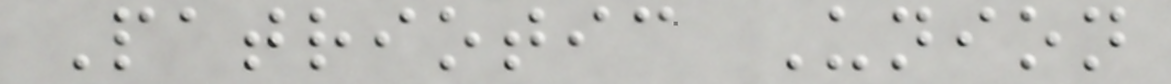Patriotic Union
